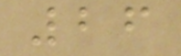26
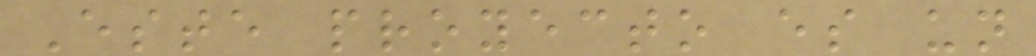Este proyecto es un
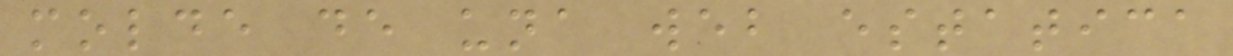molde de una web estatica
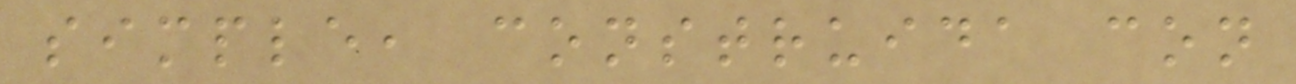simple, construida con
